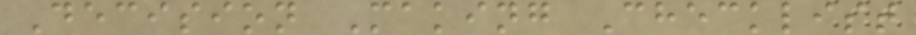Decision Making Checklist
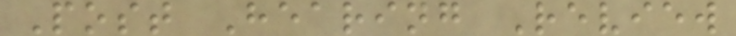Post Hearing Review
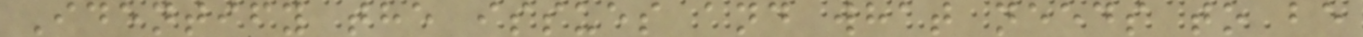Identify the issues and what needs to be
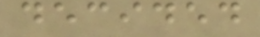decided
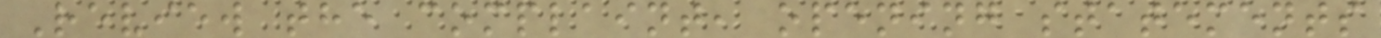Review the complaint, opening statements
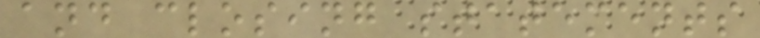and closing statements
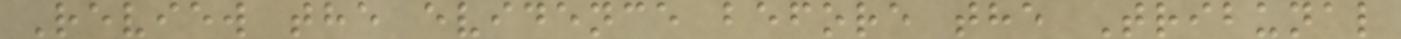Review the evidence before the Tribunal
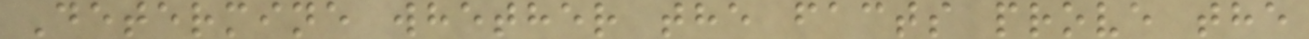Determine whether the facts prove the
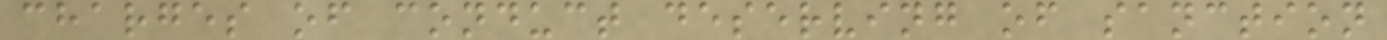charges of conduct deserving of sanction
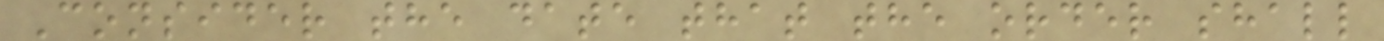Consider the date that the order shall
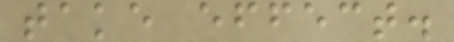take effect.
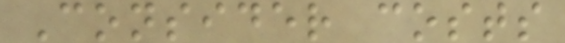Consider costs
